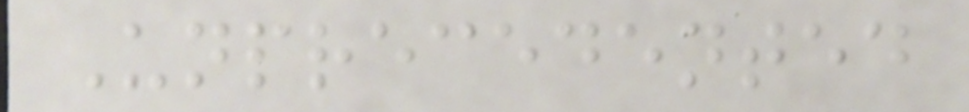Unprecedented
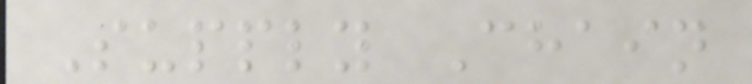Supply Chain
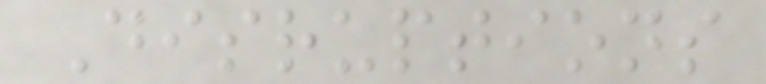Disruptions
